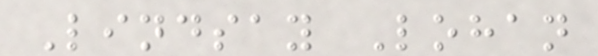Lindsay Lohan
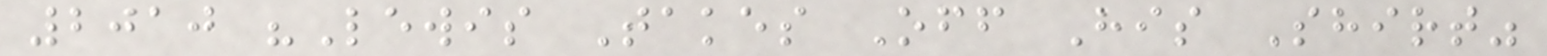2010 "Lewis Takes Off His Shirt"
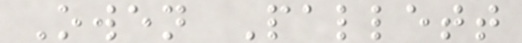Owen Pallett
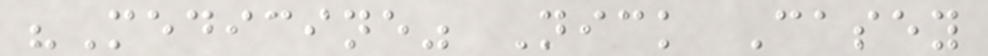"Medicine" Nick Casey
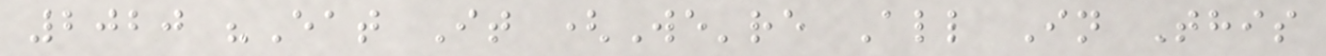2020 "Eat It (We're All In This
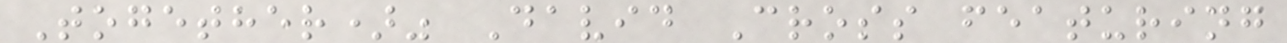Together)" David Cross featuring
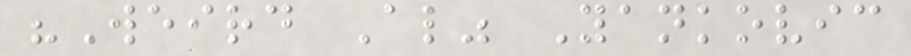"Weird Al" Yankovic
